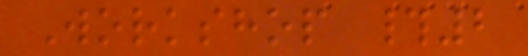Workshop #2
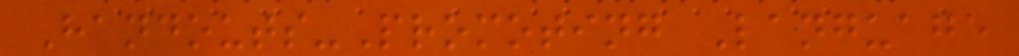Handouts-Promoting Language
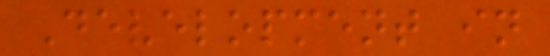Development in
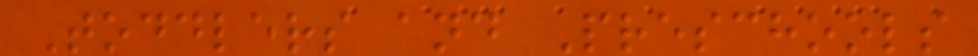Toddlers and Preschools
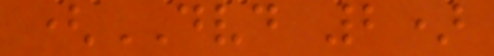(DVD 2)
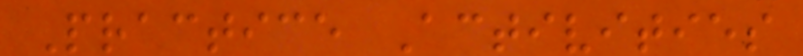Practice Activities
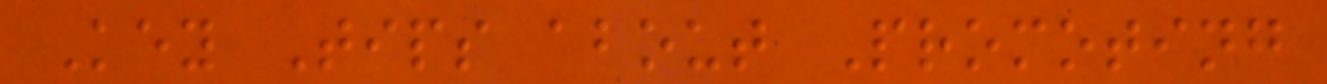Key Tips about Promoting
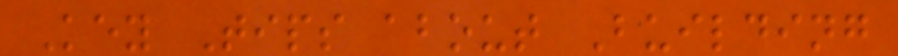Key Tips about Building
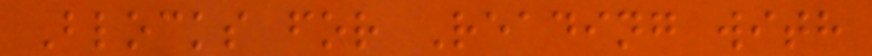Blocks for Reading with
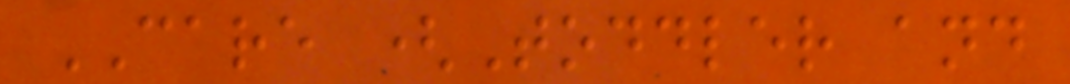CARE (Toddler and
